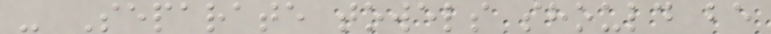- Separate towels should be
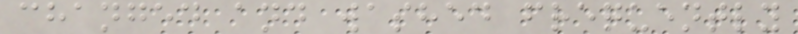changed and washed frequently
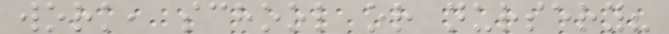work, school or nursery?
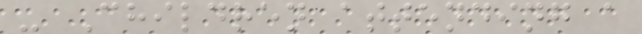- Children attending a
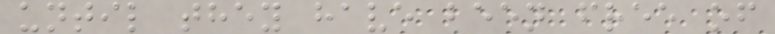until they have been free of
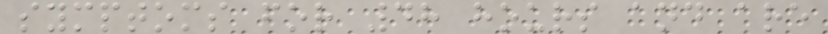symptoms for 48 hours and are
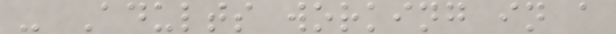- Adults working in a
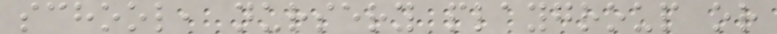school, nursery playgroup or
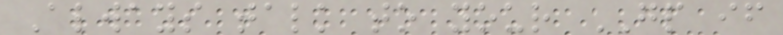Always talk to your GP if
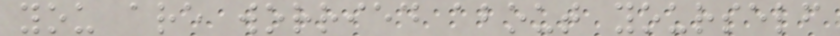you are worried about yourself
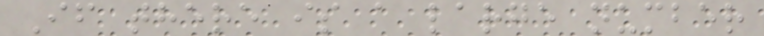If there is a large number
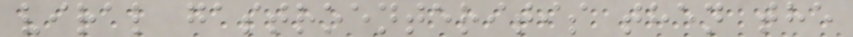viral gastroenteritis then the
